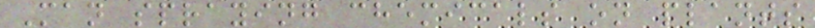Man spraying chemicals on plants
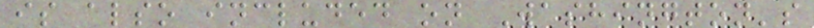is also included on Washington's
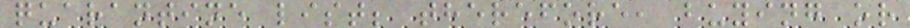quarantine list; therefore, buying or
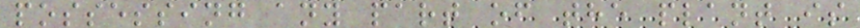possessing any part of the plant is
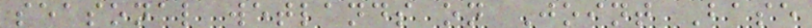seasonal wetlands on Joint Base
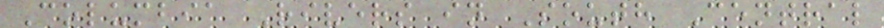Columbia Rivers in South Central
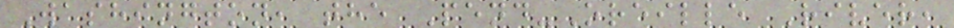Washington, the Pend-Oreille River,
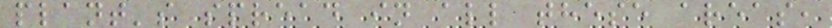plant's spread in all these areas,
